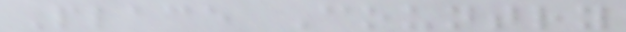Place Country
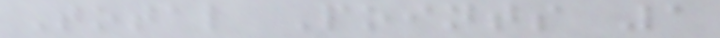Total Points 1
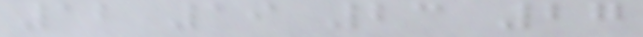12 19 23 27
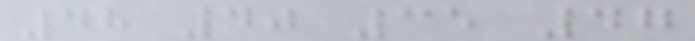48 40 35 47
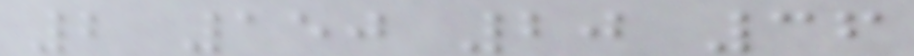2 150 20 36
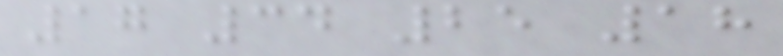17 34 25 18
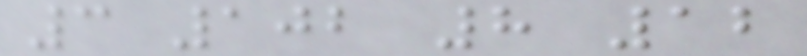3 102 8 12
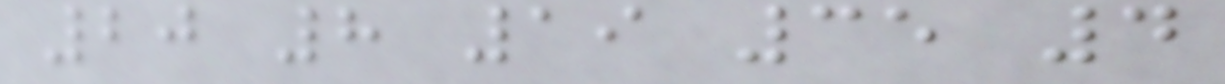20 8 19 35 4
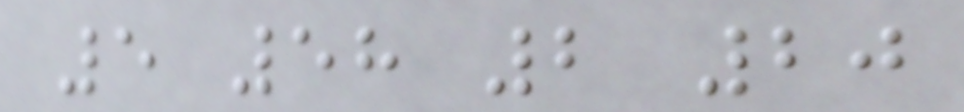5 58 2 20
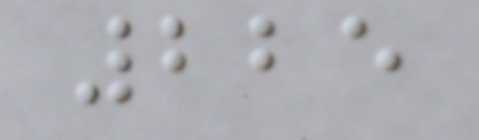225
